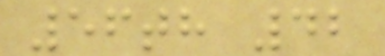56th 42
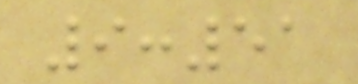9:51
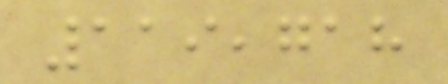119,718
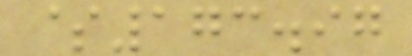$173.97
